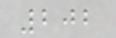202
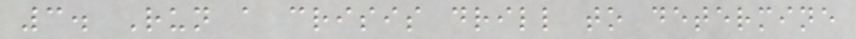3. Run a crisis drill to determine
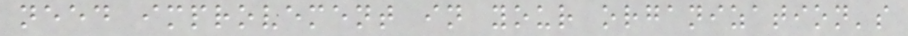need improvement in your organization's
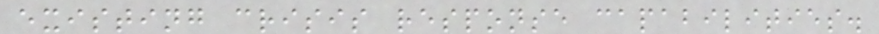existing crisis response capabilities.
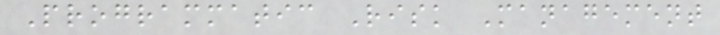Programmatic Risk Management
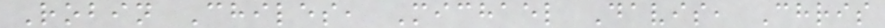Robin Chiles, Michael Davis, Chris
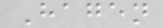Hagen
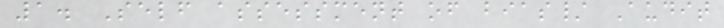1. Self assessment of bias/ Audit
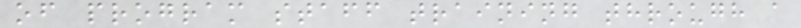of program staff training through a
